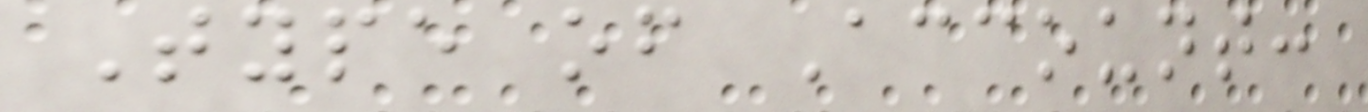Type of Account:
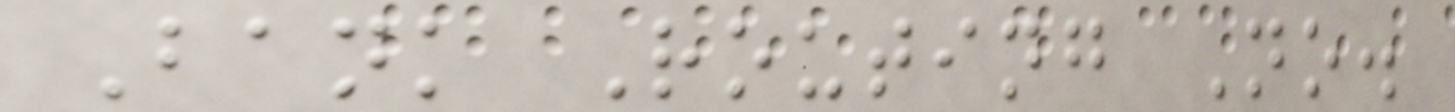Bank Routing No.
